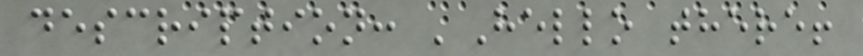description: 'Hello there!
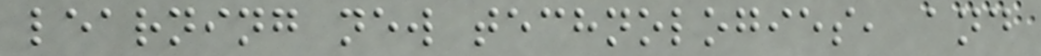learning new technologies, and
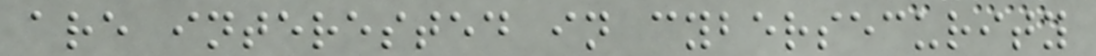are interested in cybersecurity
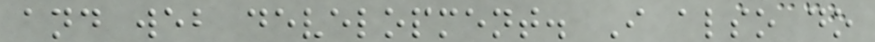and web development. I also do
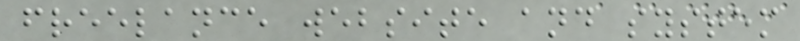freelance website and system
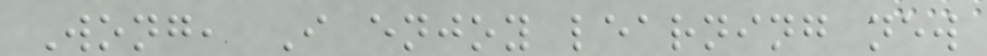Wong, I enjoy learning new
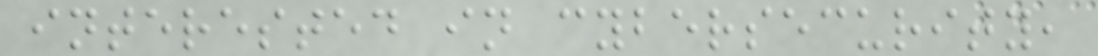interested in cybersecurity,
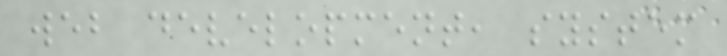web development, system
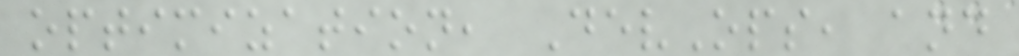optimization, DevOps, and
